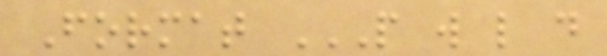Format P W L D
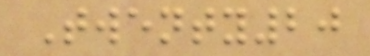Twenty20
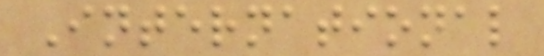International
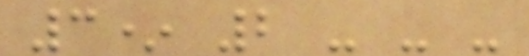3* 2 - - -
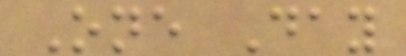One Day
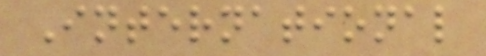International
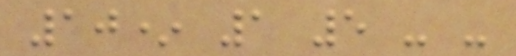10* 1 5 - -
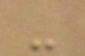-
